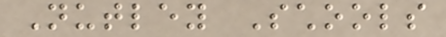Nutley Schools
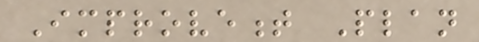Improvement Plan
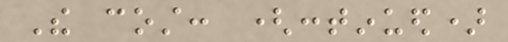The cost: (continued)
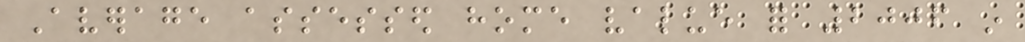Average assessed home value for 2006 in
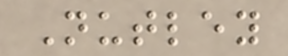Nutley
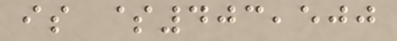is $403,500
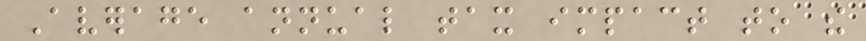Average annual tax impact to the
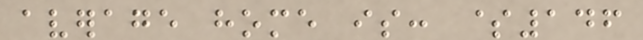average home is: $146
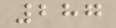287
